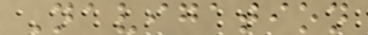Navigation
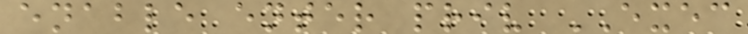enable enter priv EXEC
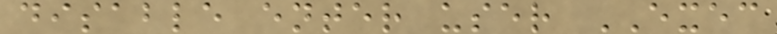disable enter user EXEC
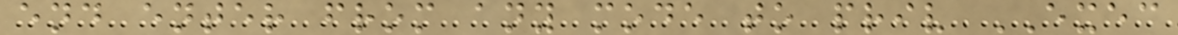end enter from any mode to priv EXEC
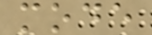mode
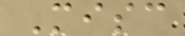Misc
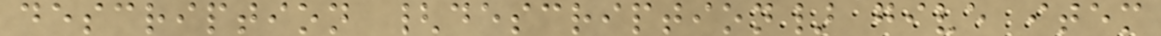description {description} give item
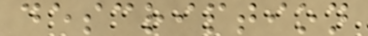description
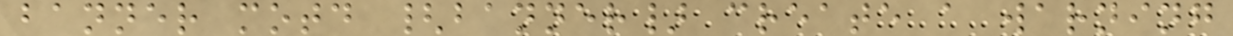banner motd {banner} create a warning
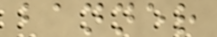banner
